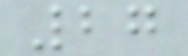27
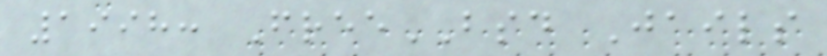1998: FreeBSD Jails
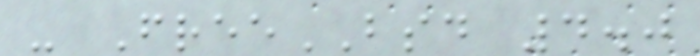- FreeBSD 4.0
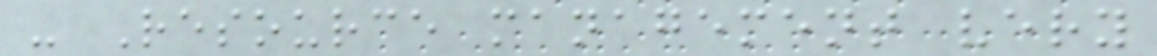- Resource management very
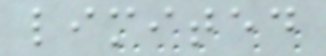limited
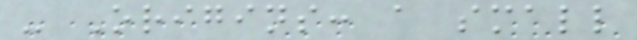- Origins: a small
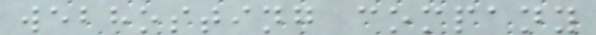webhosting company
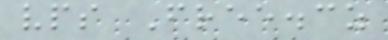vps Free.cz
